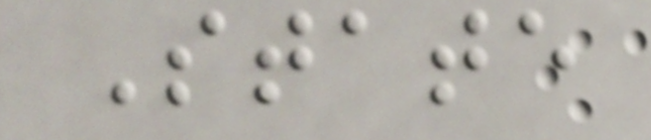State
